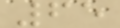65
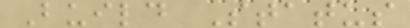Build Status
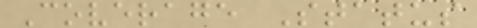Coverage Status
